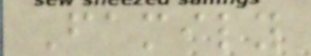Family
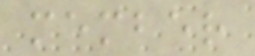member
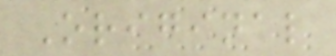Original
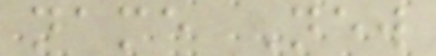name New
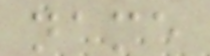name
